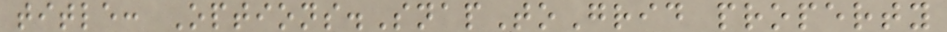title: Options.SnapToGrid property
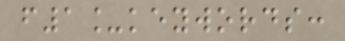f1_keywords:
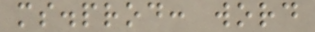ms.prod: word
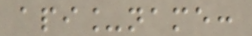api_name:
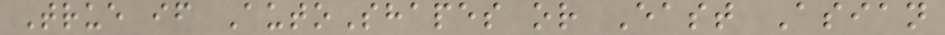True if AutoShapes or East Asian
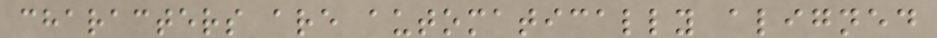characters are automatically aligned
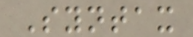Syntax
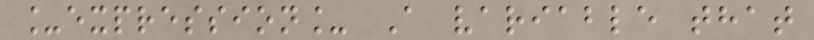_expression_ A variable that
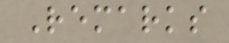Remarks
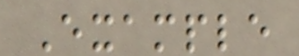Example
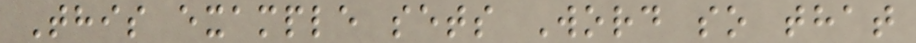This example sets Word so that
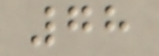78
